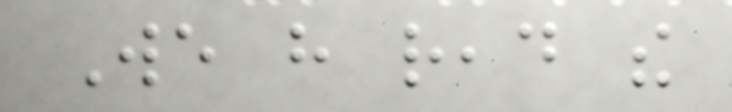We have read the
